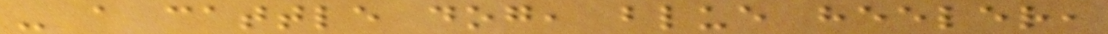- a cattle dog, blue heeler,
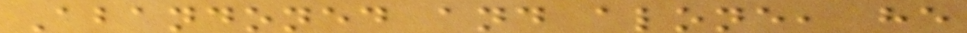Abandoned and alone, he
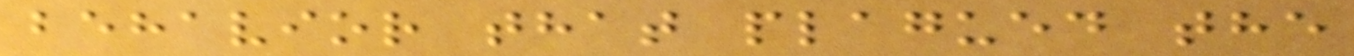behavior that plagued the
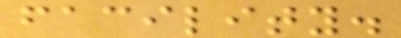facility.
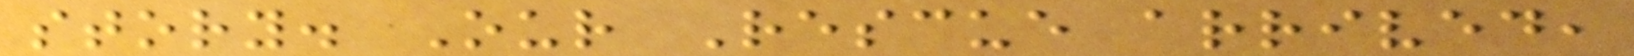story. Our Rescue arrived,
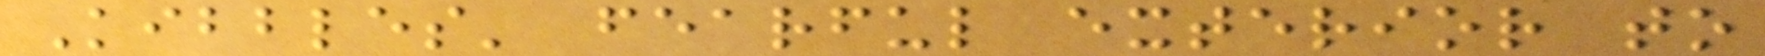Kibbles' fearful exterior to
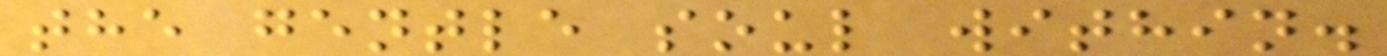the gentle soul within.
